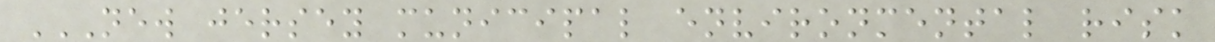NEW JERSEY MUNICIPAL ENVIRONMENTAL RISK
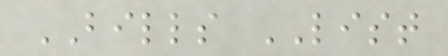BILLS LIST
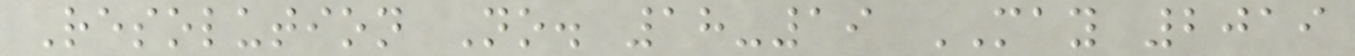Resolution No. 18-19 MAY 2019
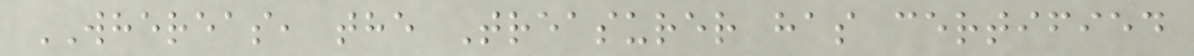WHEREAS, the Treasurer has certified
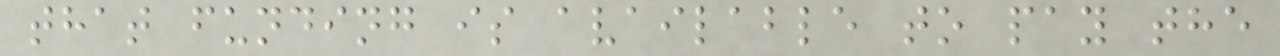that funding is available to pay the
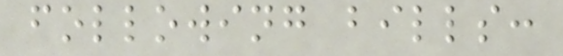following bills:
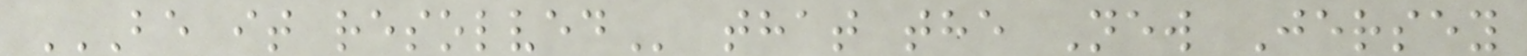BE IT RESOLVED that the New Jersey
